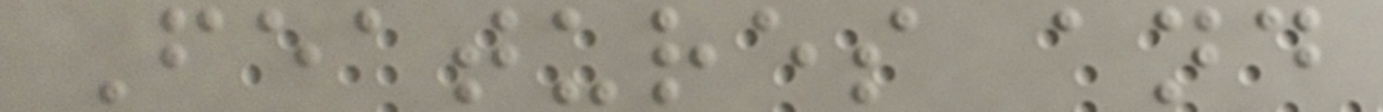Features and
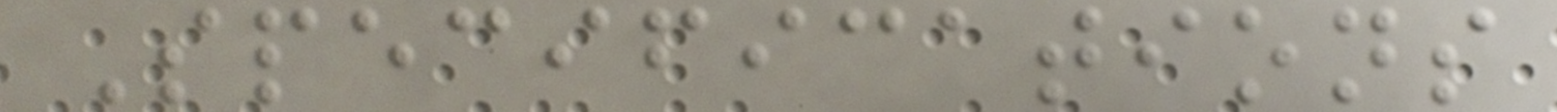Specifications
